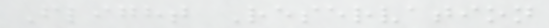Flight Reservation
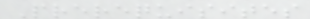Prerequisites
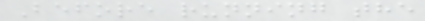Before running the
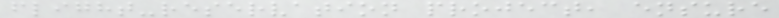flight-reservation project, ensure
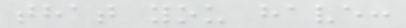that you have:
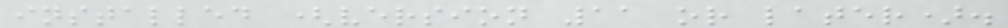installed (version 11 or later).
